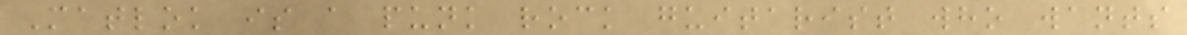Matlok is a punk rock guitarist who wants
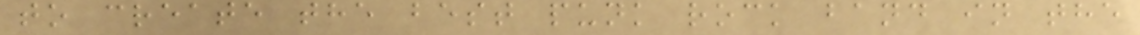to create the best punk rock band in the
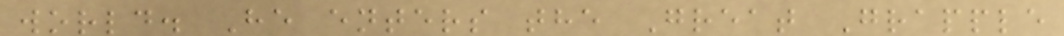world. He enters the Great Grapple
